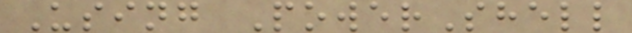Using PowerShell
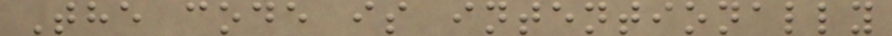The code is intentionally
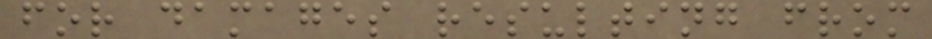for damages resulting from
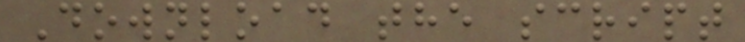Download the script
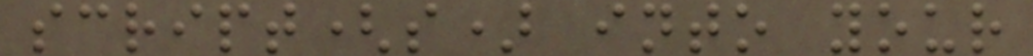script(s) into your
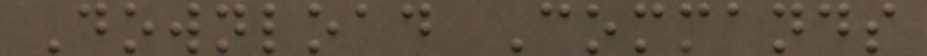Download Commands
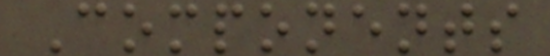Components
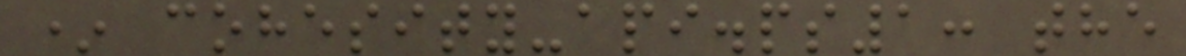* cohesity-api.ps1: the
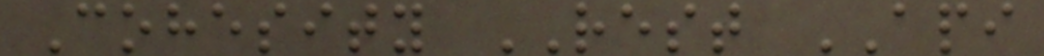Cohesity REST API
